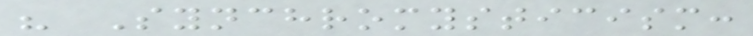" Synchromysticism:
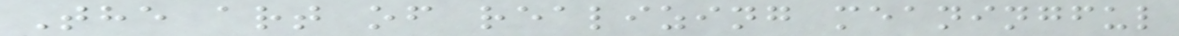The art of realizing meaningful
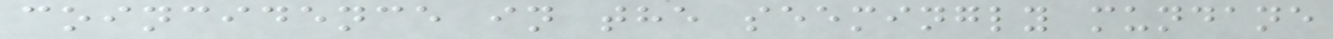coincidence in the seemingly mundane
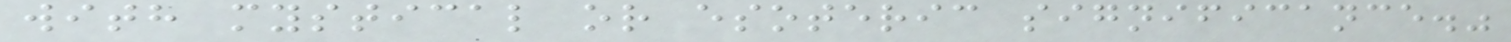with mystical or esoteric significance."
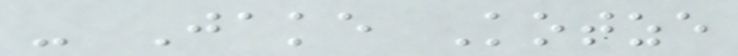- Jake Kotze
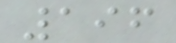196
